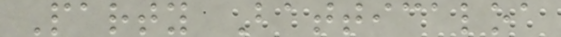Party Batticaloa
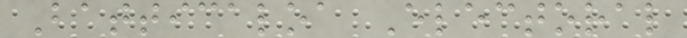Batticaloa Electoral
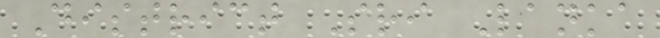District Sri Lanka
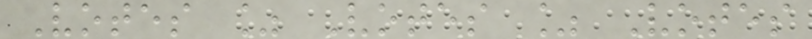Votes % Votes % Votes
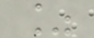%
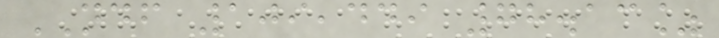NDF 109,449 78.13%
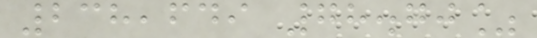238,649 78.70%
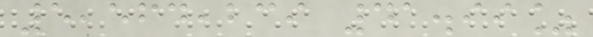5,564,239 41.99%
